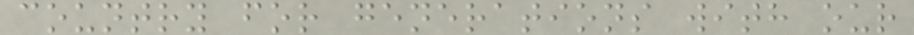country for generations with our
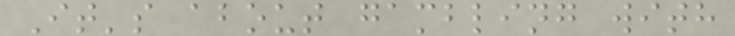It's about gambling with
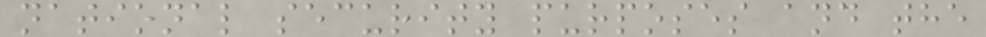national security purposes and the
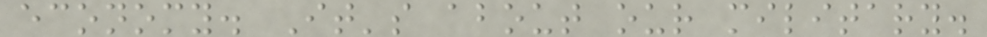economy. It's about our military.
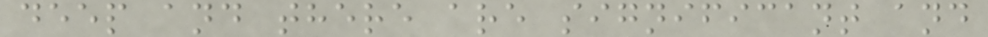deep and there are significant and
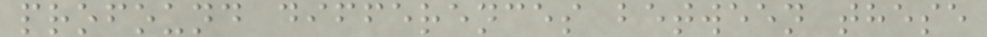profound differences between these
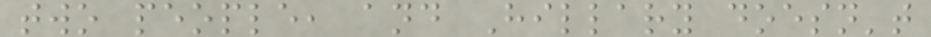two people, and Hillary doesn't
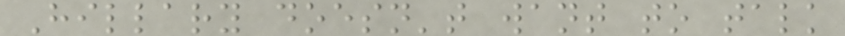Hillary doesn't want to talk
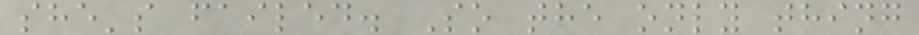she's failed. So the only thing
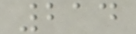214
